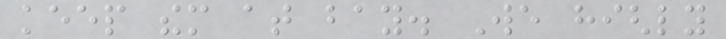keep them at bay. We highly
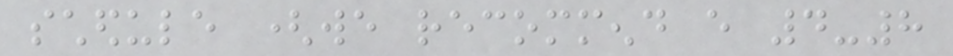schedule (we recommend every 4-8
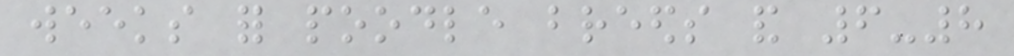weeks for poodle breeds and 6-8
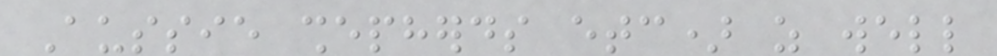Aussie shepherds etc) as well
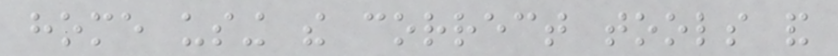home using the correct tools and
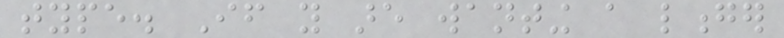type. If you are wanting a longer
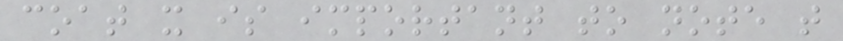coat it is important to note that
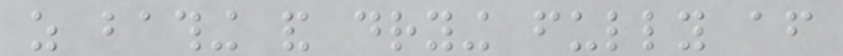as bathing and drying fully after
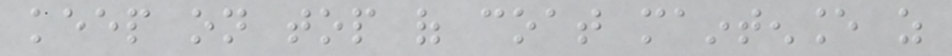keep on top of coat maintenance as
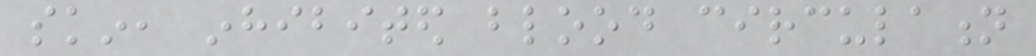skin, inhibited blood circulation
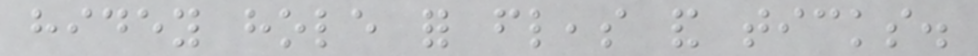hidey hole for fleas and ticks.
